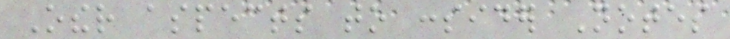Other aspects to consider Notes
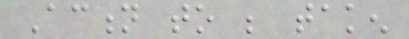Action to be taken
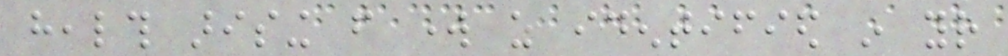health arising from work as identified in your
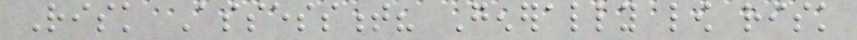Risk Assessment? Generally low risk
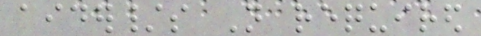aider/s Not required
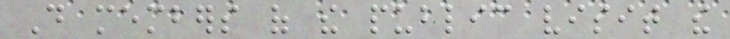Do members of the public visit the
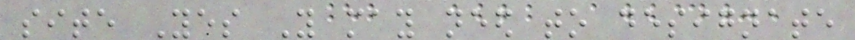site Yes You may need to designate
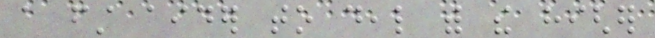a first aider to deal with the higher
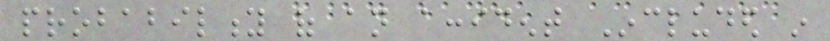probability of an accident Included in
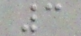3
